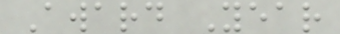Award Year
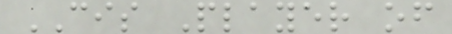CIS Player of
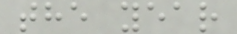the year
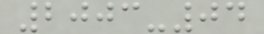2003-04
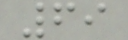69
